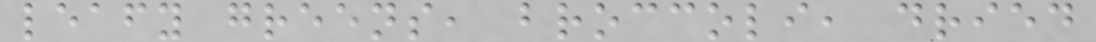leafy greens, broccoli, dried
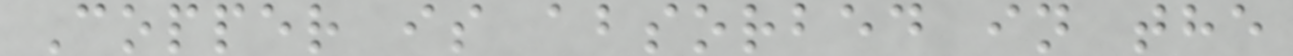Copper is absorbed in the
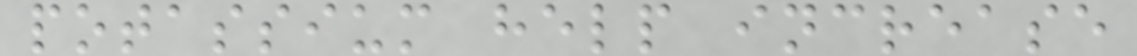potassium help increase
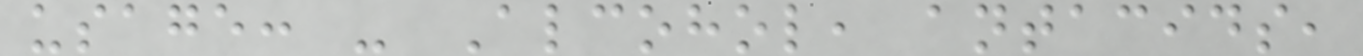usage: - Alcohol, antacids,
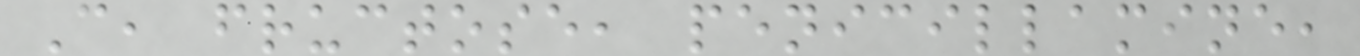C, fructose, penicillamine,
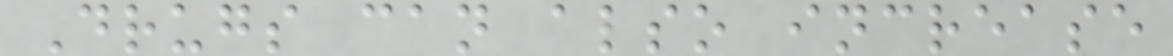Drugs can also increase
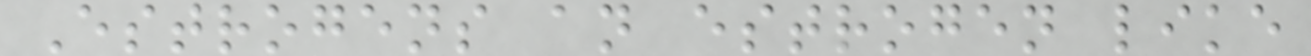Estrogens an estrogen like
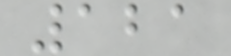121
